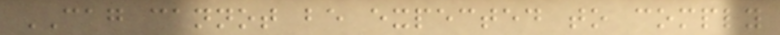CAG cannot be expected to comply
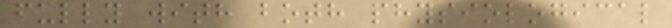fully with both physiological
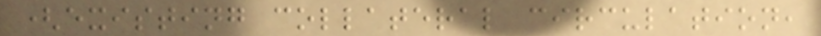(existing collateral circulation,
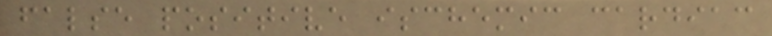false positive ischemic cardiac
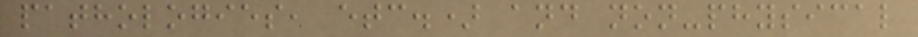pathologies, etc.) and non-physical
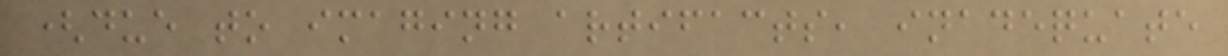(due to imaging artifacts, inadequate
